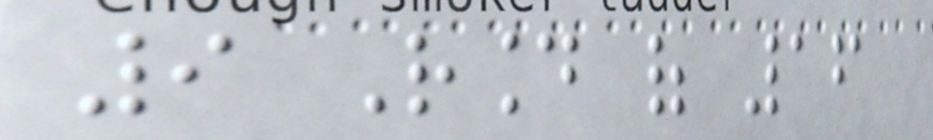9 Round of 16
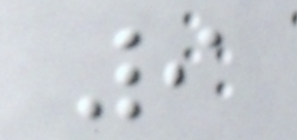9
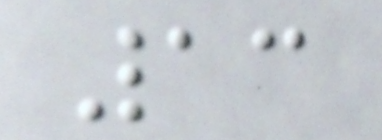13
